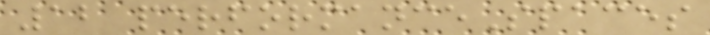12 performanceSpaces
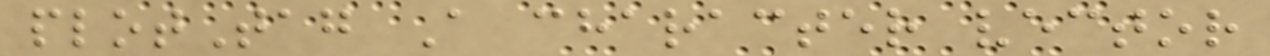plotTag A character vector
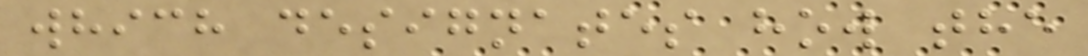which designates how the
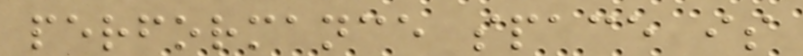performance space is
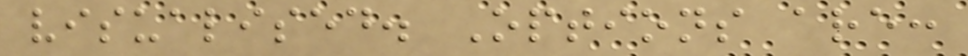visualised. Options are:
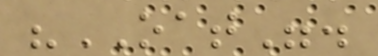"OAT".
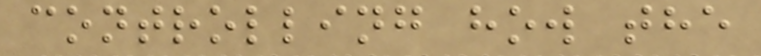controlling how the
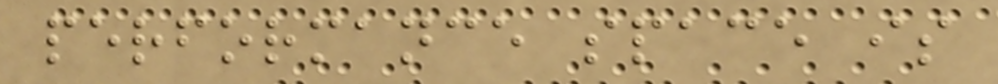performance space is
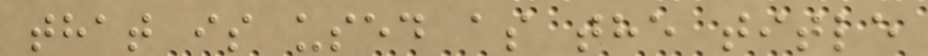that is used as the title
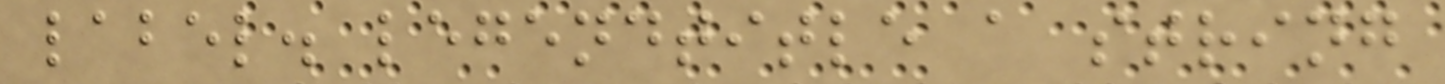label. legendtitle a string
